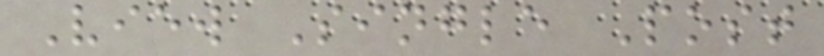View Single Post
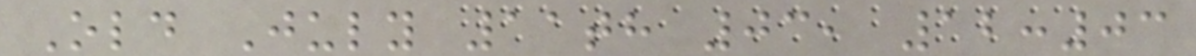Old July 11th 03, 12:03
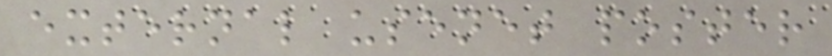external usenet poster
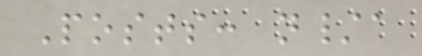Posts: n/a
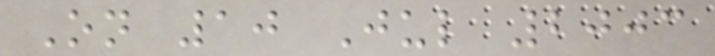On 10 Jul 2003
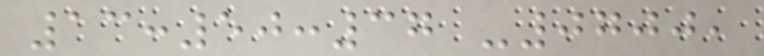13:50:37 -0700,
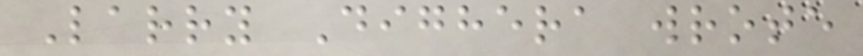Larry Dighera wrote
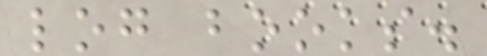log books.
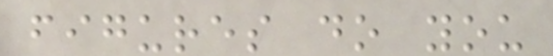figures do you
